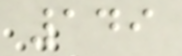149
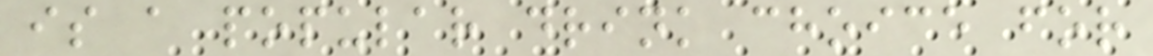is a popular drink choice for
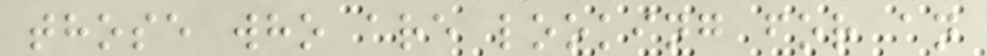those who are looking for an
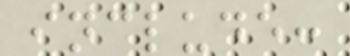include:
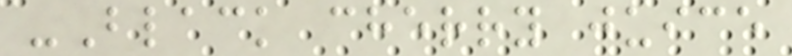-Black cherry juice
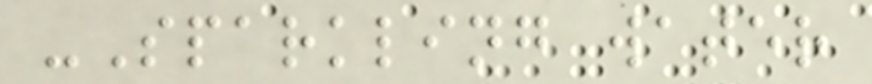-Sparkling water
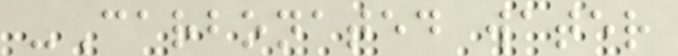-Carbonated water
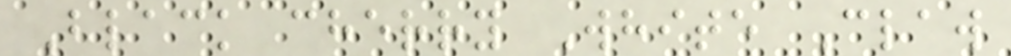Black cherry White Claw
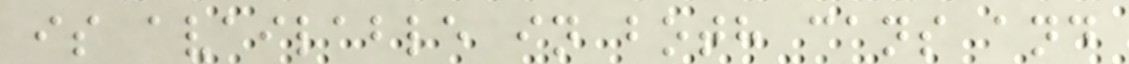is available in both cans and
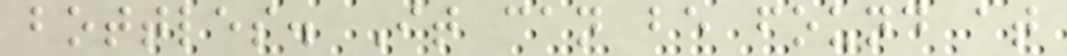bottles. It can be found at
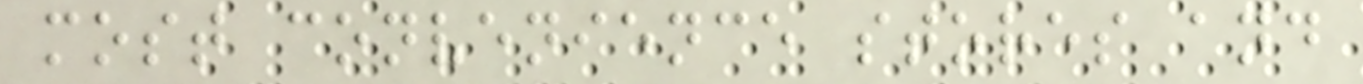most convenience stores and
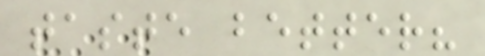taste better?
